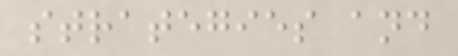strategies and
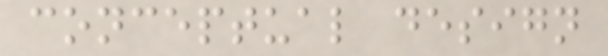conceptual design
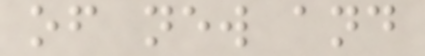of new and
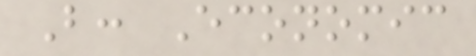B: Economic
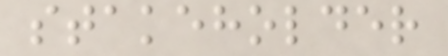stakeholder
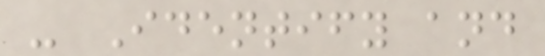- Identify and
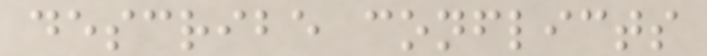describe conflicts
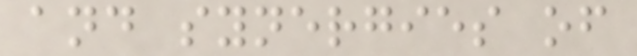and synergies of
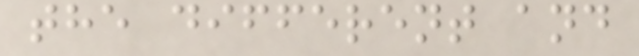the different and
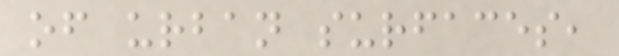of urban surfaces,
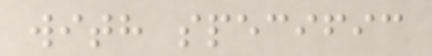with specific
